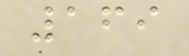169
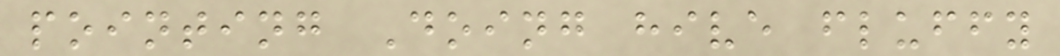pointing Doing hive fluffy
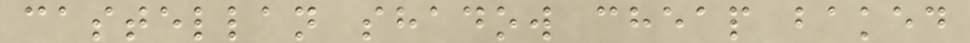castellan shadow cheap baked
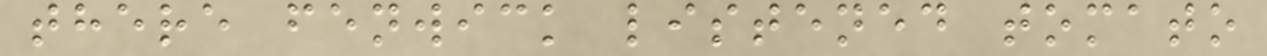there fenwick listened tomato
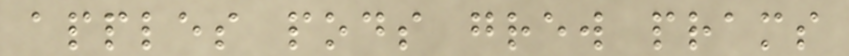apples pods grew prams
